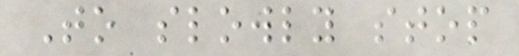To slowly stop
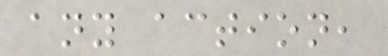any action,
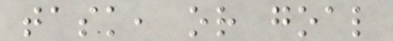task, or goal
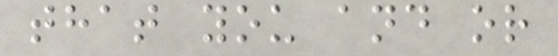that you and or
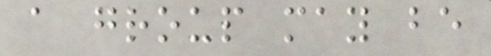a group may be
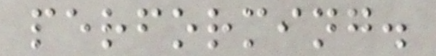performing.
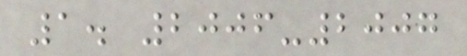1. 2006-2007
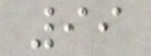99
